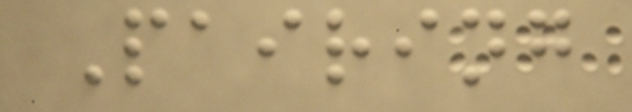Pairing
